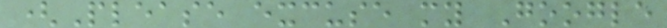(Please excuse my Google
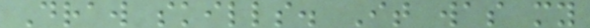Draw skills. It was my
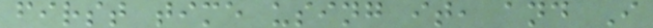first time using it, and I
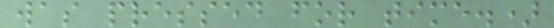was pressed for time.)
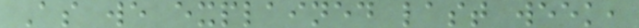As we explained last week,
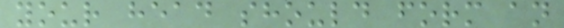your head should form an
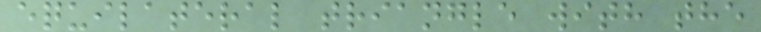equilateral triangle with the
